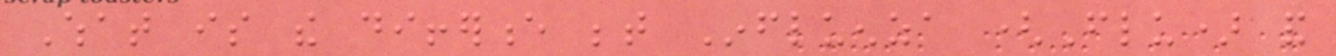What is the difference between Influenza (Flu) and
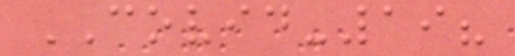COVID-19?
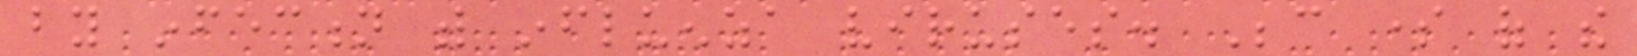by infection with influenza viruses. Because some of the
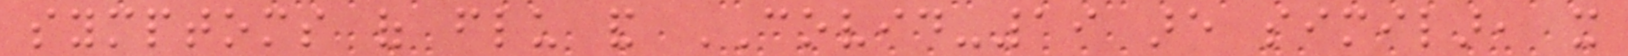symptoms of flu and COVID-19 are similar, it
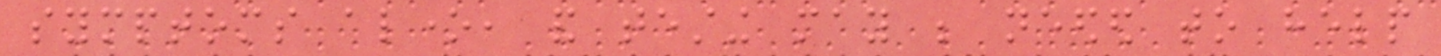symptoms alone, and testing may be needed to help
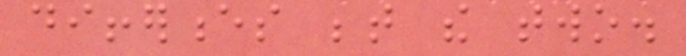differences between the two.
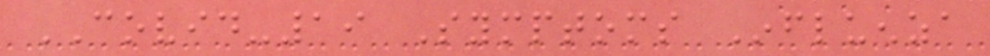COVID-19 Symptoms Influenza
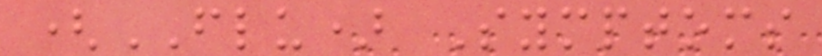(FLU) Symptoms
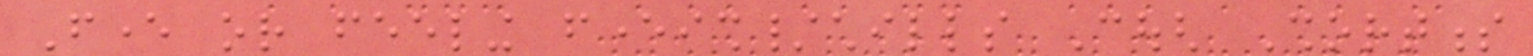Fever or feeling feverish/chills Cough Shortness
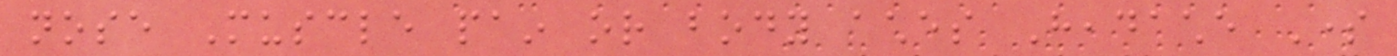nose Muscle pain or body aches Headache Some
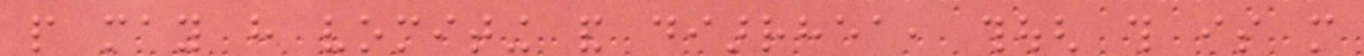people may have vomiting and diarrhea, though this is more
